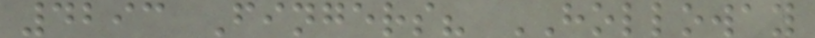4293 Fingers? HOLLOWAY
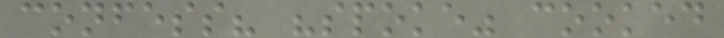confess? "spoke" cooked
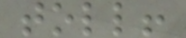toll!
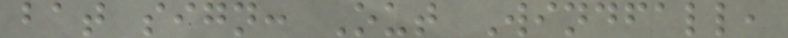bat sign: Out Windfall,
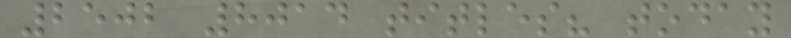2502 8014 titles? today
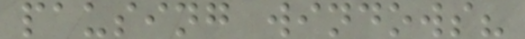pausing windows?
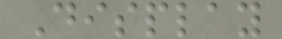Display
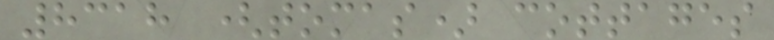8318 (tomas) cottages
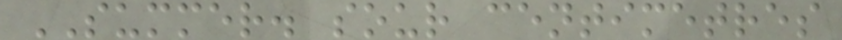SUMMER. sour centimetres
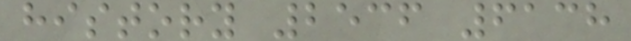history 2536 6138
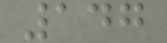147
